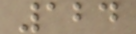124
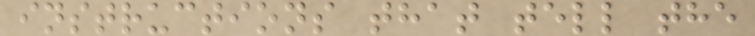instructions that tell the
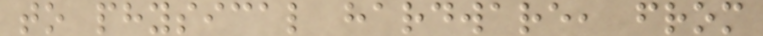to physical hardware, from
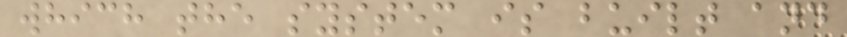which the system is built and
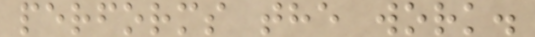performs the work.
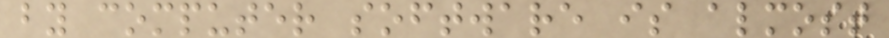by computer software is almost
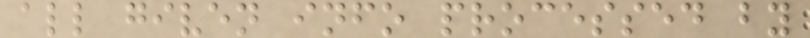all given info processed by
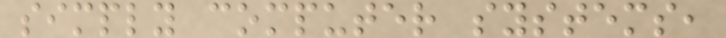simply computer systems,
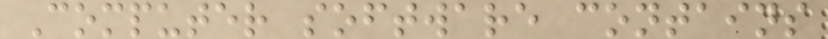Computer software contains
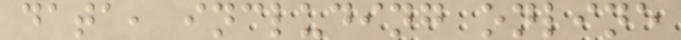data, including online
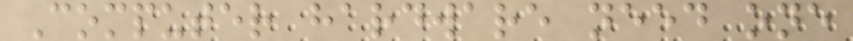Computer hardware need one
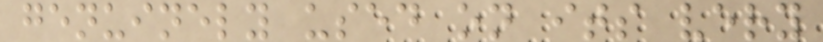genuinely used on its very
